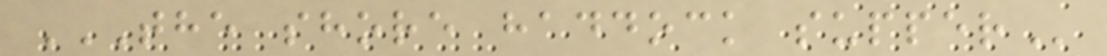THE SHORE HADDOCK SUPPER
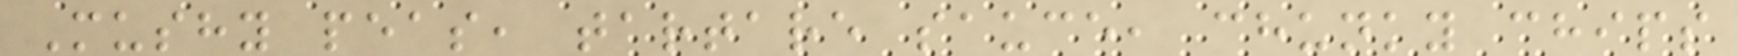Mushy peas, tartare sauce, chunky chips
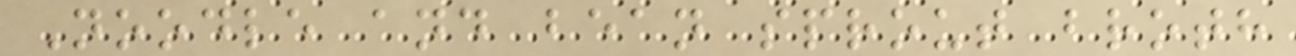Noodle and bean sprout broth
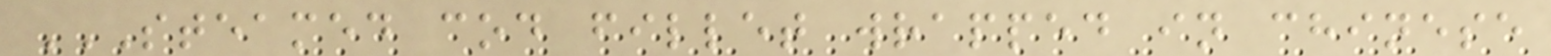STEAMED COD FILLET WRAPPED IN CHINESE
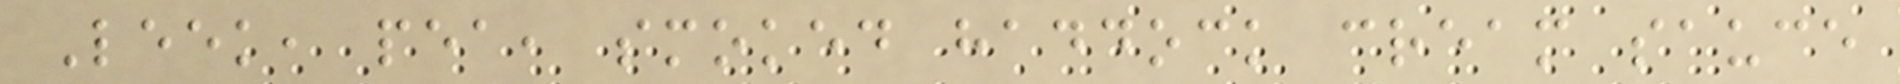Leek, pea, smoked haddock cream sauce
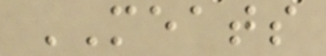MEATS
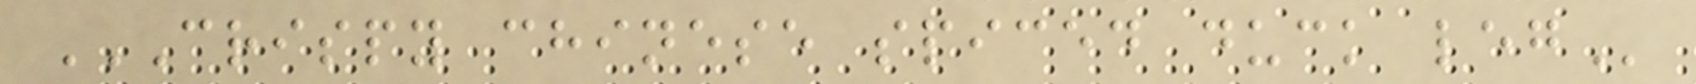CRISPY CHINESE SPICED DUCK LEG
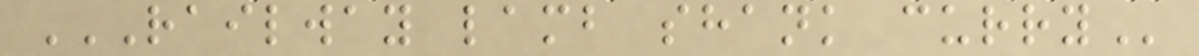RAILWAY LAMB SHANK CURRY
